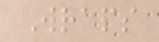Wraps
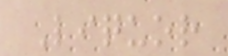Liquor
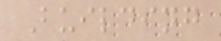Building
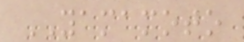YAMAMOTO
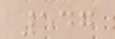547
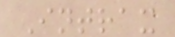Intrax
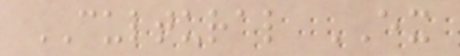CULTURAL EX
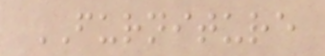FURNITURE
